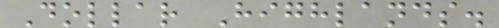Dollar Highlands.
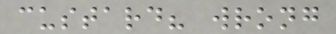custard? wrong
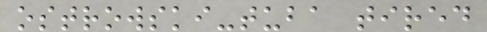ostrowski-tuba tired
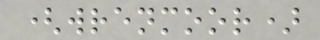(wrenmoor)
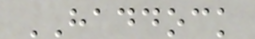HADDOCK
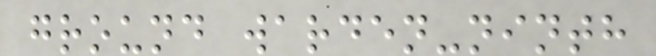ground warden-ninth
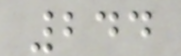244
